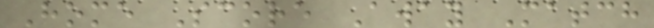Home Score Away Match
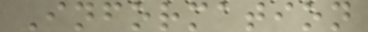Information
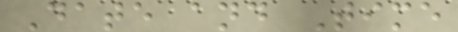Date and Time
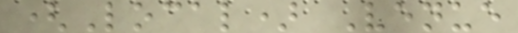(Local) Venue
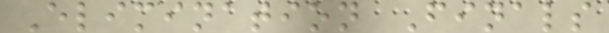Elimination Finals
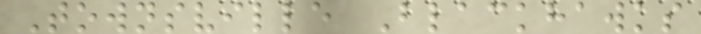Townsville Blackhawks
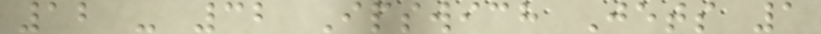12 - 32 Ipswich Jets 1
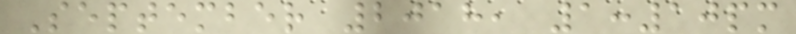September 2018, 1:10pm
